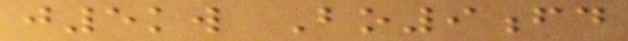j5kw Bo9fd
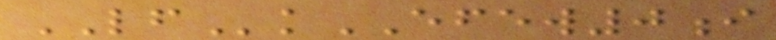LFkEFEW0i
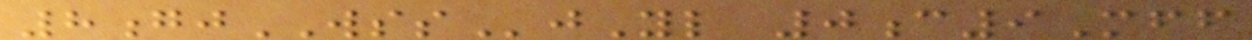8gjWSSjYl 0c9Mff
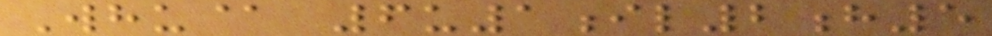Whu@ 6u1il2h5
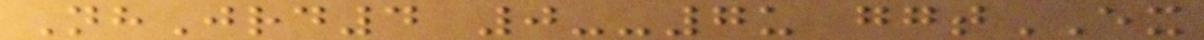NhJrd4 0--7u ggtEX
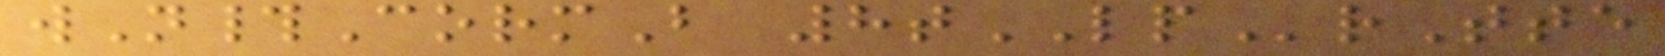wN#CormB 8tLPrTte
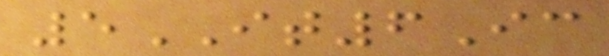5IT6Ic
